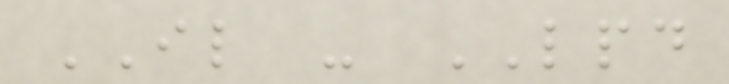IL - LPD
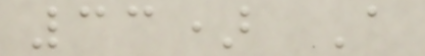33) A
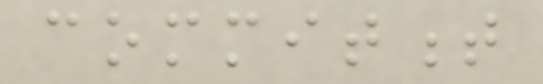commitment
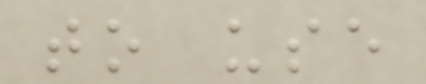to use
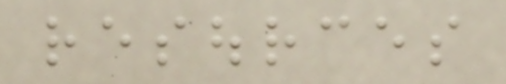resources
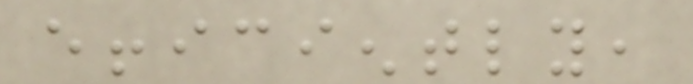efficiently,
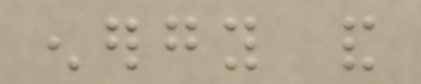energy and
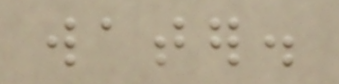water.
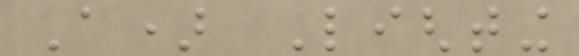A) Lighting
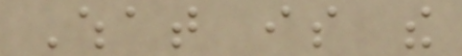What is the
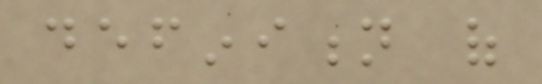definition of
